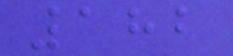182
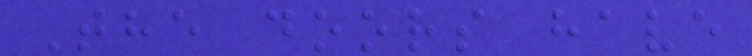The doors have
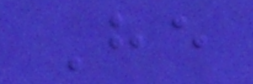He
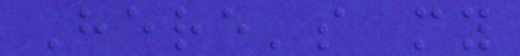Here's my
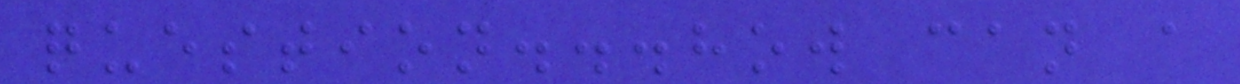question...how can a
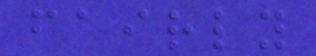fairly
